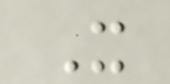It
